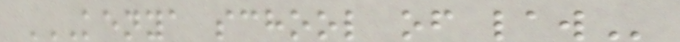KENYA SCHOOL OF LAW
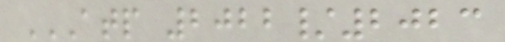ATP 2022/2023
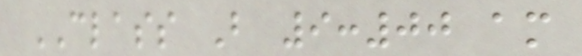CLASS B 9:00 am
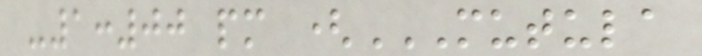-1:00 pm (MUTULA
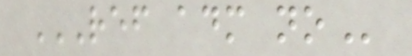REF ADM NO
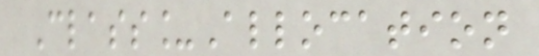Class_Allocation
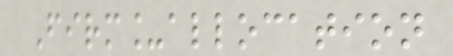Firm_allocation
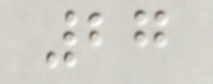27
